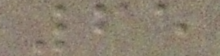65
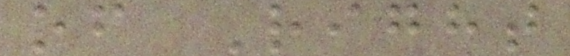of Right
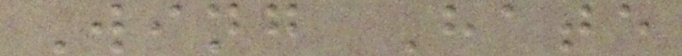Wing Hate
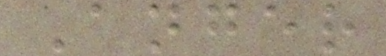Anger
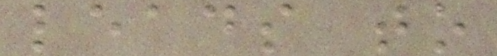leads to
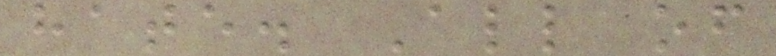hate. All of
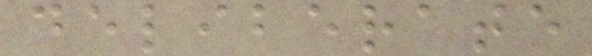deliberate
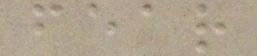fear
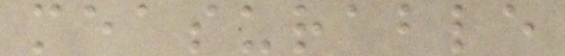measurable
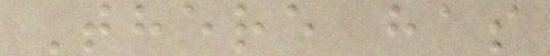There has
